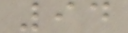94
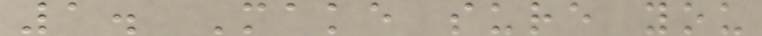1. Make sure you
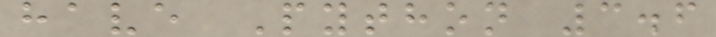have Python 3.6
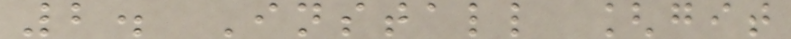2. Install [git
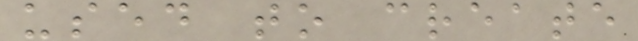used to create
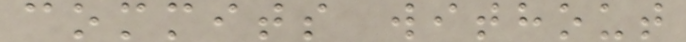commits without
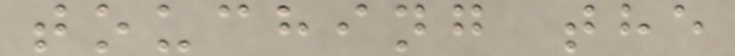touching the
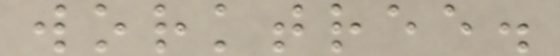worktree.
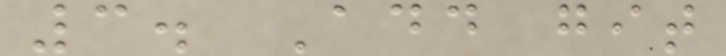3. Add git
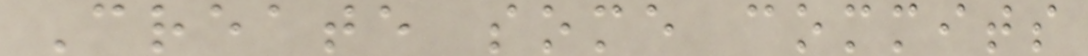Create some commits
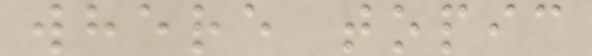where topic
